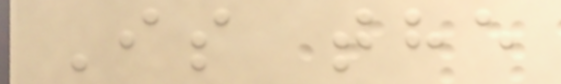Is the
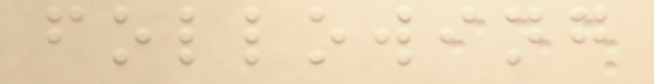following
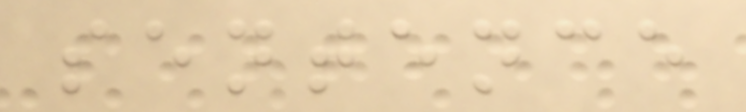sentence
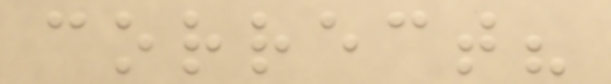correct?
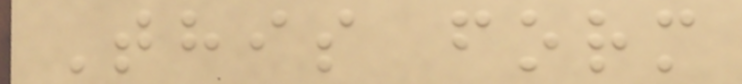This form
